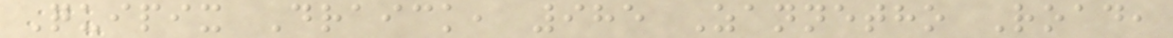Quipix Draick, 985 Zannetho Road,
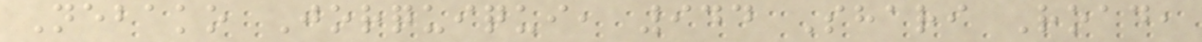Nebako Jorquiqui, 944 Shari Road,
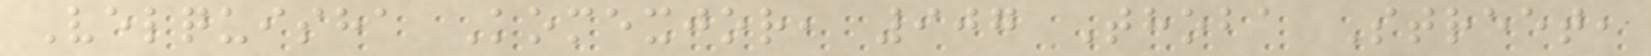Velquisha Komexjor, 907 Thoba Street,
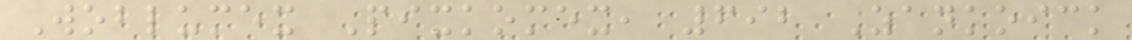Woblumex Pixkomex, 692 Zankoick
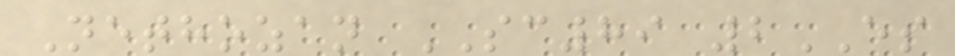Nethozan SC89 2ES
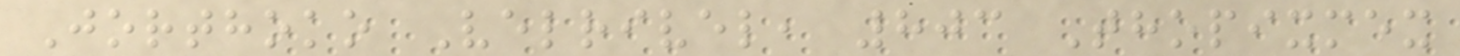Jorthoko Velrivel, 803 Thopixmex
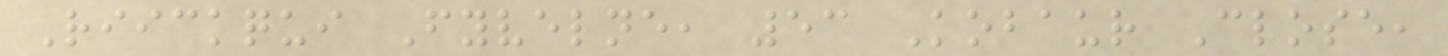Riickqui Fyvelne, 53 Kobaur Close,
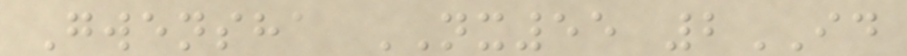Gwensha NX55 2ID
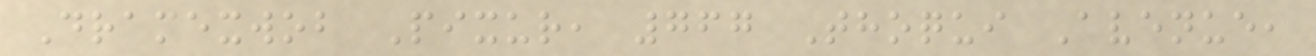Dramexwob Pixur, 767 Thoqui Avenue,
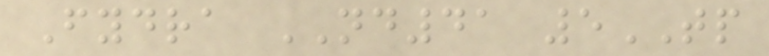Fydra ND41 5TP
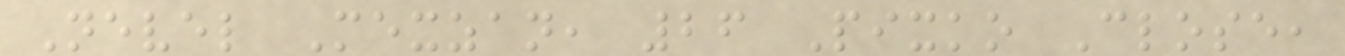Nevel Mexzan, 26 Pixko Close,
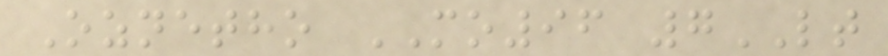Oznetho MO96 7LT
